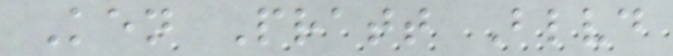Ken Pratt Blvd
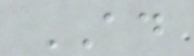AD
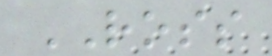ROSS
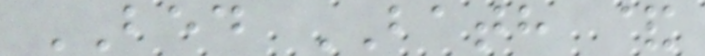BED BATH &
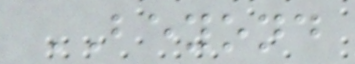BEYOND
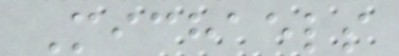Michaels
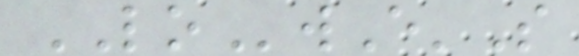LOwE'S
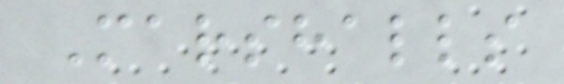Marshalls
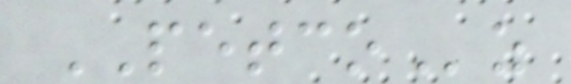PETCOz
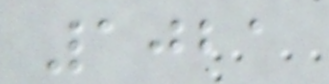1021
